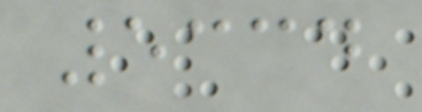5334
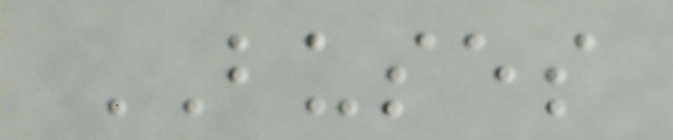BUSES
